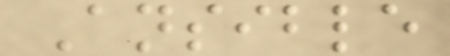Ansible
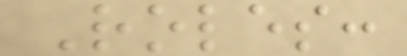Roles:
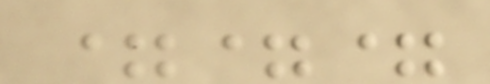===
